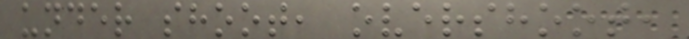under shoot, overshoot,
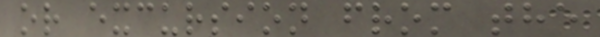or excursion from the
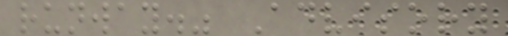runway." Advisory
